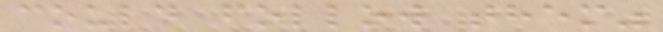could follow them"
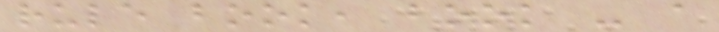rule book, book - a
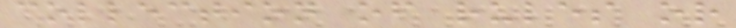collection of rules or
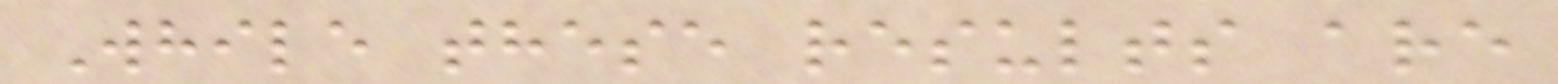While these results are
